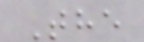The
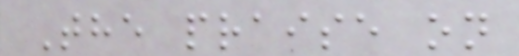The praise on
